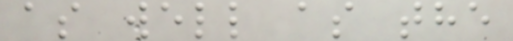as well as the
